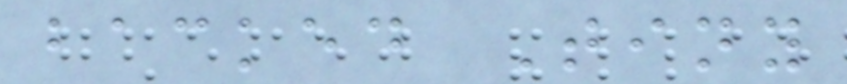backed Tiny
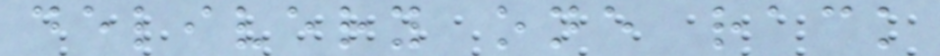delivery one rack
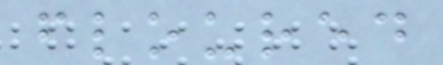floured
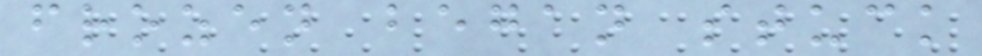frozen began stuck
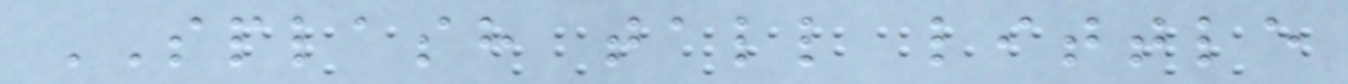SPLASH tall little
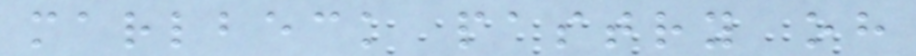marlbeck pastry oh
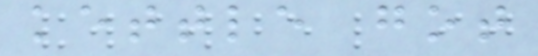kettle got
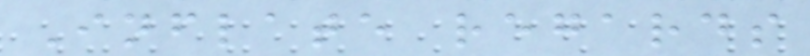Inflate regards
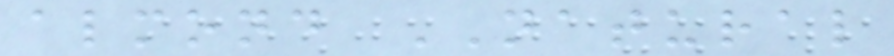almond NATURAL
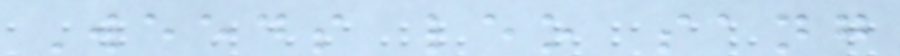Weeds leo sang
